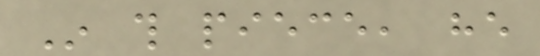In this piece, he
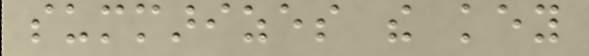summarizes the key
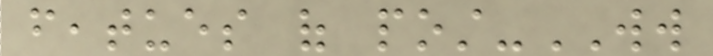featues of post-WW
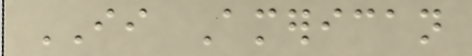II American
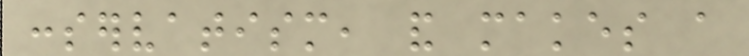conservatism, and makes a
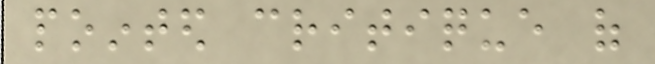pointed critique of
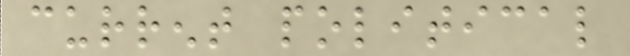current political
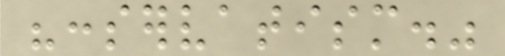"conservatism."
